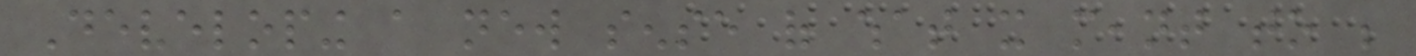Developing a new sense of what it meant to be
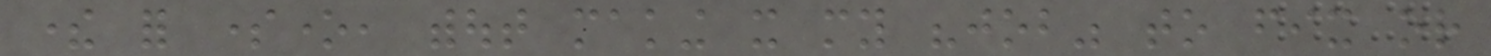there for someone, without making it my "job" to fix or
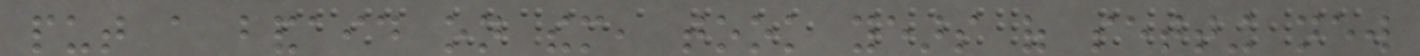put a bandaid on them, took years of setting new
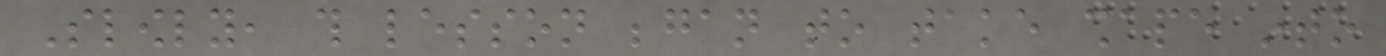Slowly, this lesson began to take shape into
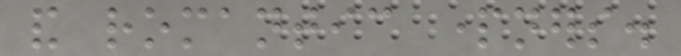and romantic partners.
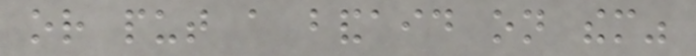or put a bandaid on them"
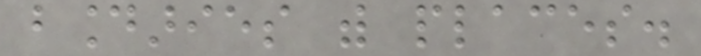boundaries with places.
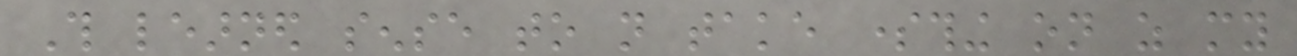This learned sense to not take something on as my
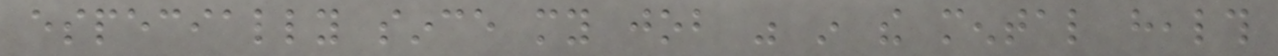especially since my job was in the mental health
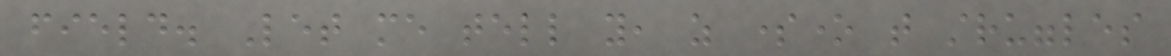field. Let me tell you, as someone that struggles
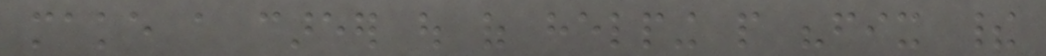make a career out of helping people "fix their
